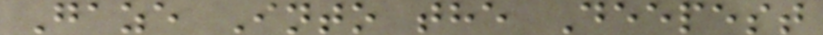Gaze Into the Deepest
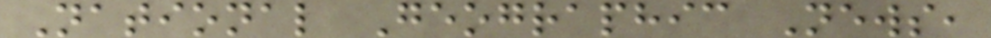National Geographic News,
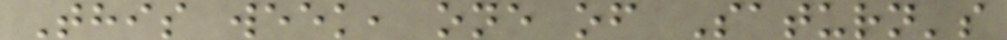This week, one of Saturn's
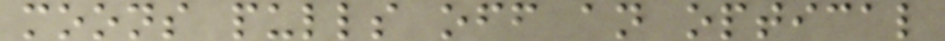moons pulls off an optical
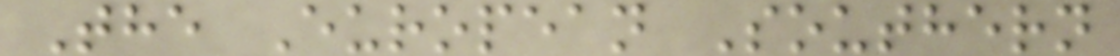The European Southern
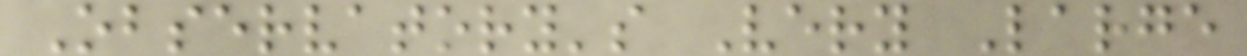Observatory's Very Large
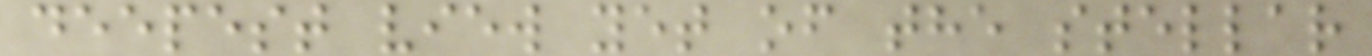deepest view yet of the stellar
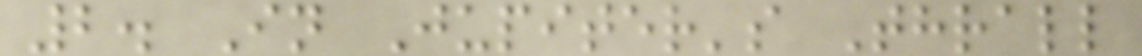2. In Jupiter's Thrall
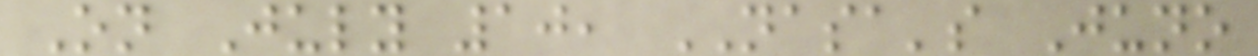On July 10, NASA's Juno
